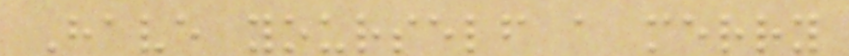Have yourself a merry
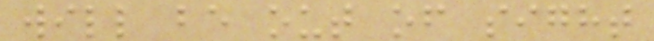will be out of sight
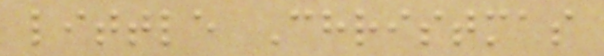little Christmas
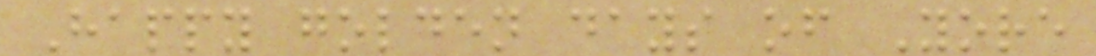Happy golden days of Yore
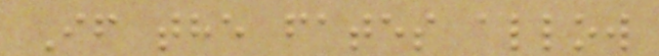If the fates allow
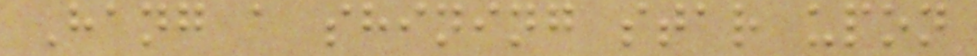Hang a shining star upon
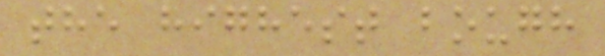the highest bough
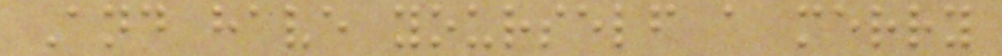And have yourself a merry
